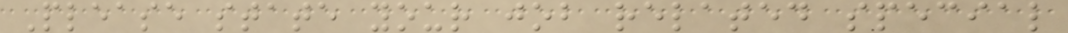Please state your job related special
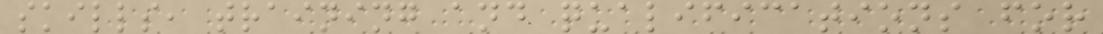skills, training and qualifications for
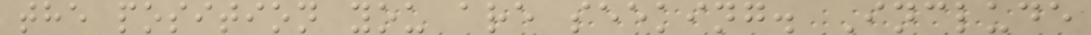the position you are seeking. Include
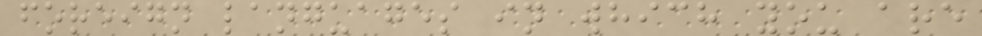foreign languages in which you are
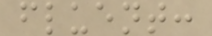fluent:
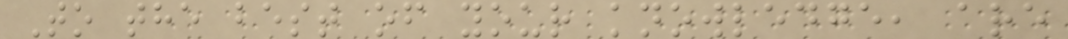To the best of your knowledge, are
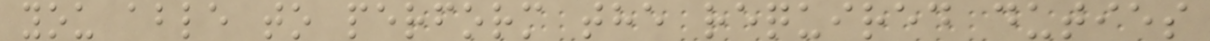you able to perform the required duties
